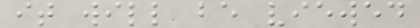it will be viewed
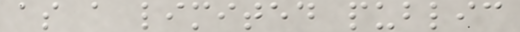as a limited public
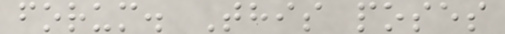forum. This poses
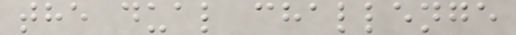the dual challenge
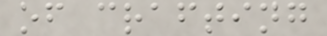of crafting
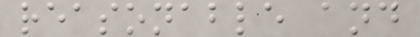reasonable and
